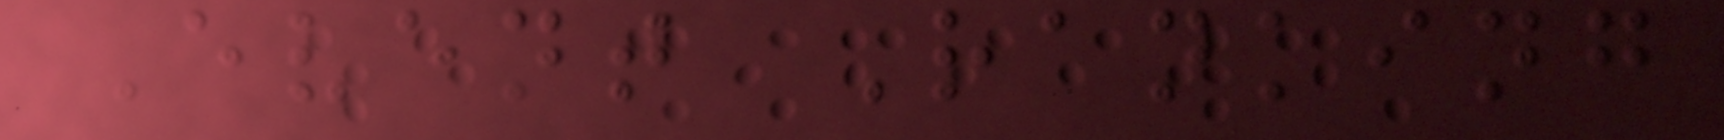Event Ranking
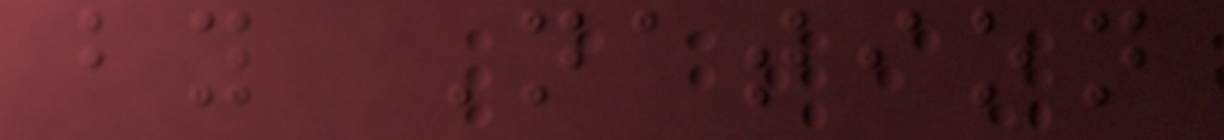by Nation
